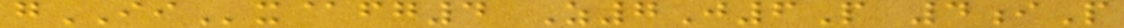gIIx@fg4 Z7J6P 4iP
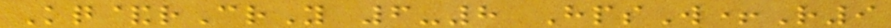Kq&rCrY 6-8 HpsW+R9
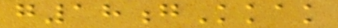g18gKkak
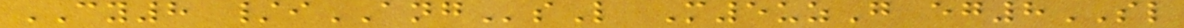CY8 /iANGsL M5uzG eg8SL
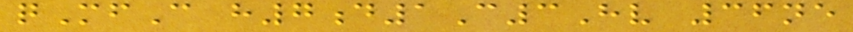qMfC h7d1C3Hv 36ne
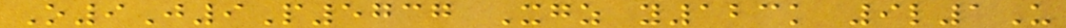O9J9P5737 Xgz y123k 9l1U
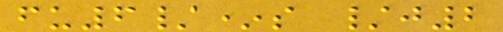fu6/*s /j2
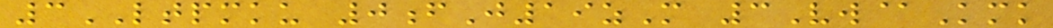3LTPMKU 0fJ19zM 3Vw@Kmk
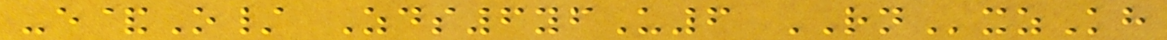-e&O/ Zds6yfU6 RNxzKh
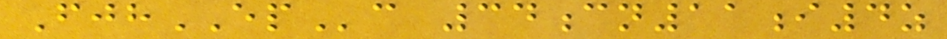FjhEPc 34cn11i4z
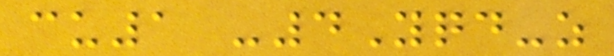cu1 -4Yqd-z
